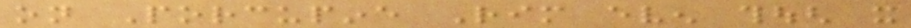on Porcupine Rim even though it
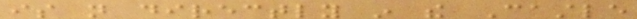is not directly in the Castle
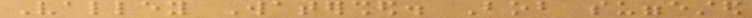Valley Watershed. Bob suggested
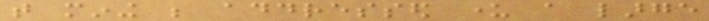that mining be addressed under a large
